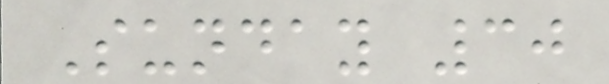Sunday 30
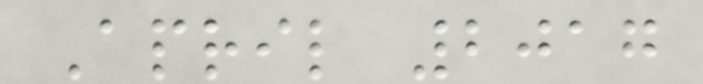April 2017
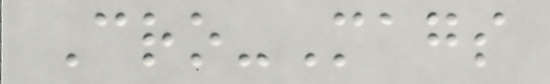Cro-Mags
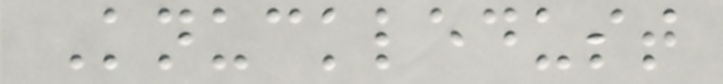Knuckledust
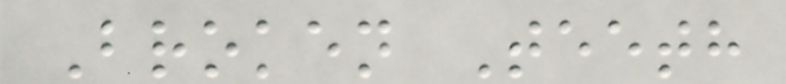Broken Teeth
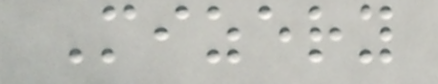Mizery
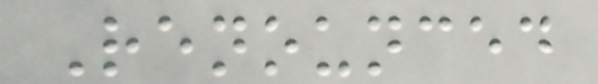Renounced
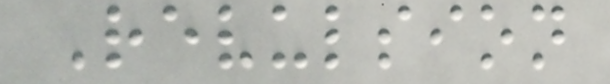Revulsion
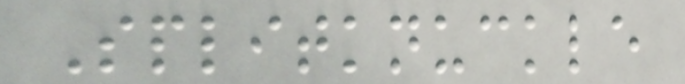Splitknuckle
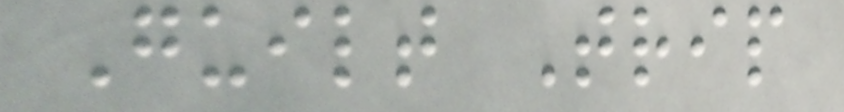Guilt Trip
